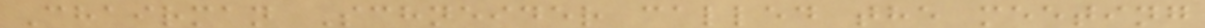Chairman Schneider called the meeting
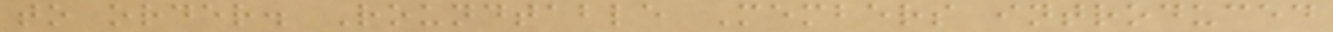to order. Roundtable Members introduced
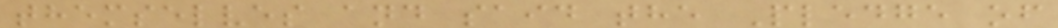themselves and said the Pledge of
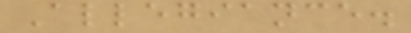Allegiance.
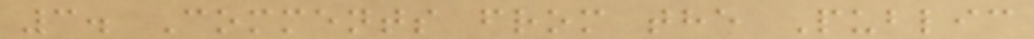3. Comments from the Public
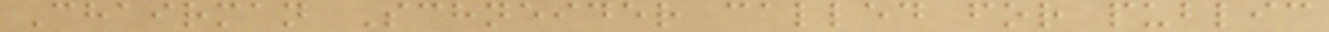Chairman Schneider called for public
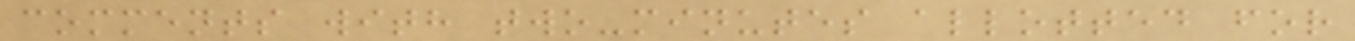comments with two-minutes allotted for
